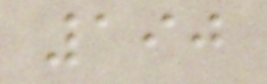190
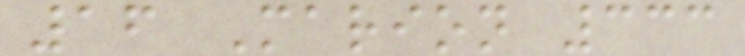16 Marion 333
